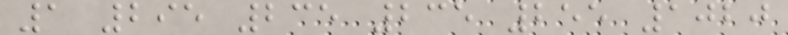1 295 235 235 255 1020
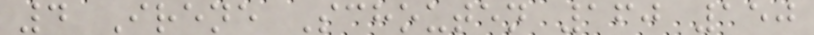4 Irene Schouten 160 150
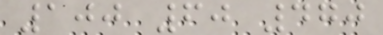100 60 470
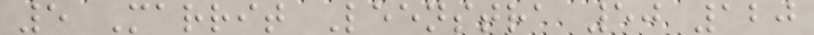5 Marrit Leenstra 50 120
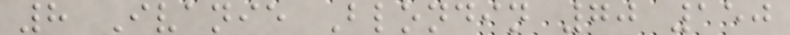8 Ivanie Blondin 70 150
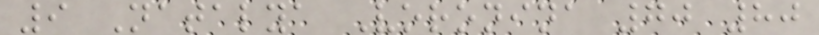9 Natalya Voronina 70 80
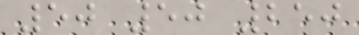50 50 250
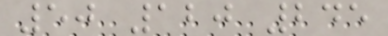50 120 245
